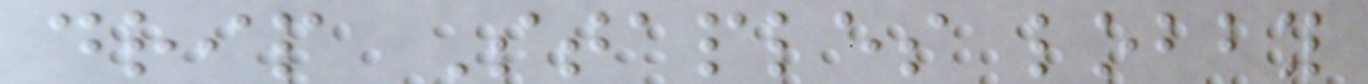drip Staples lobby
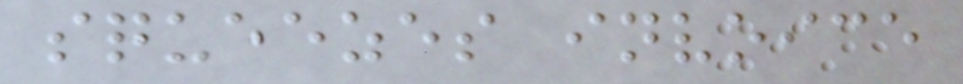squeezes invoice
